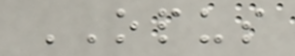OPUS
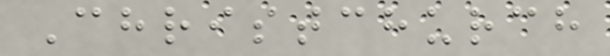Christchurch
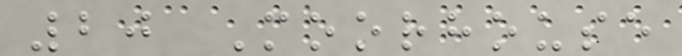20 Moorhouse
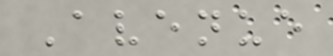Avenue
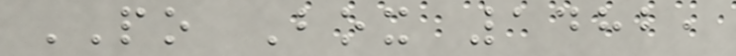PO Box 1482,
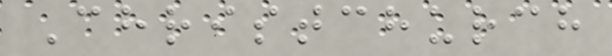Christchurch
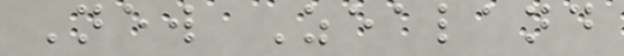New Zealand
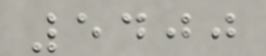5400
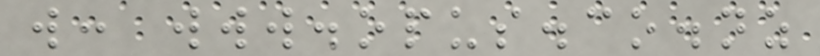w: www.opus.co.nz
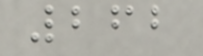262
